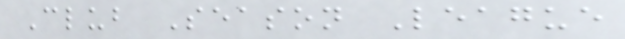Club Season League
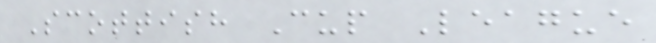Scottish Cup League
